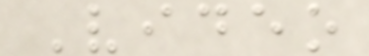Video
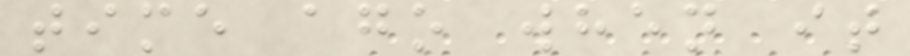time ago when it
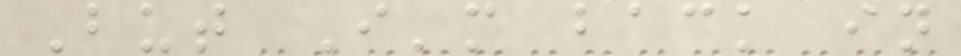But I'm back in
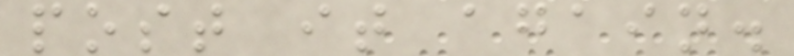post it again.
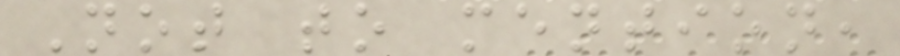Not to mention,
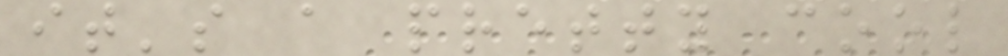it's a pretty cool
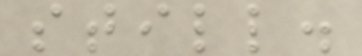still.
